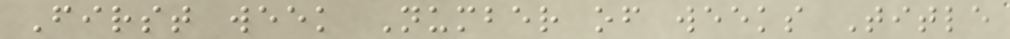First week Number of weeks Title
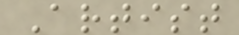Artist
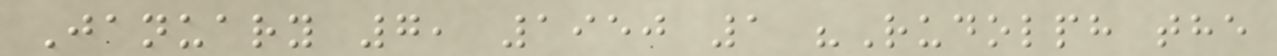January 7, 1950 1 "Rudolph the
